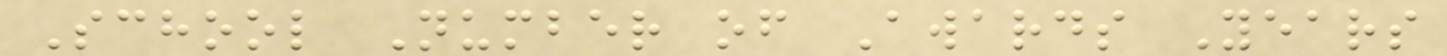School Number of Awards Years
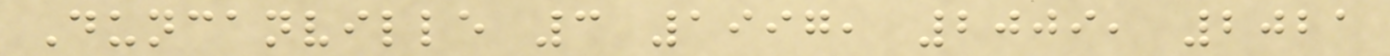Duncanville 3 1997, 2009, 2021
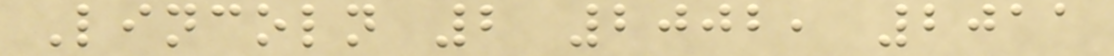Lincoln 2 2002, 2011
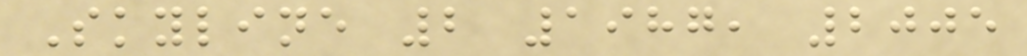Skyline 2 1987, 2005
